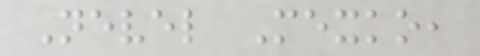Nevel Mexko,
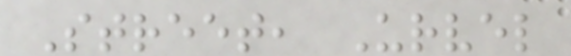Street, Urvel
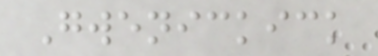Gwenickick
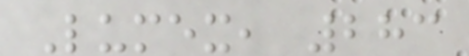Lumex, 283
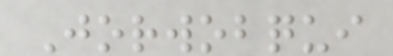Jorwobqui
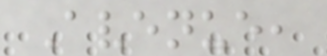Avenue,
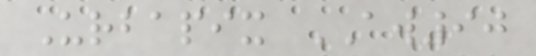Urbapix AW90
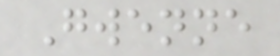Gwenne
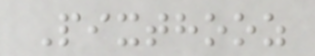Pixthooz
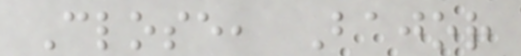Close, Bajor
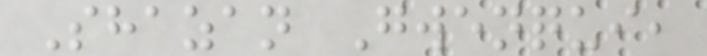Shazan Gwenqui,
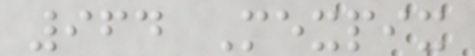964 Mexpix
